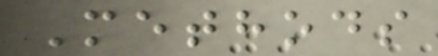Methods
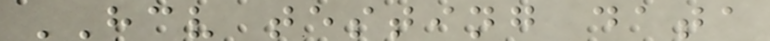HCV testing data
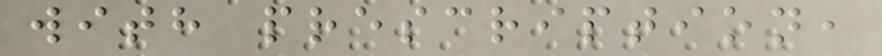with prescription,
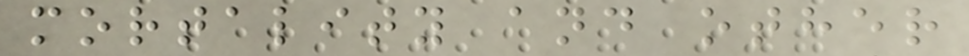mortality and other
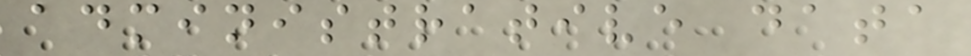administrative data
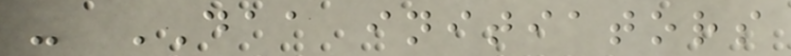- DAA initiators
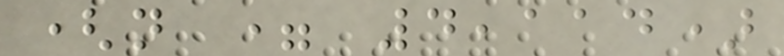(n = 4,114)
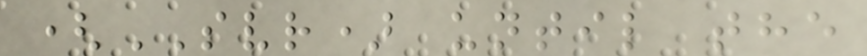(SVR) until the
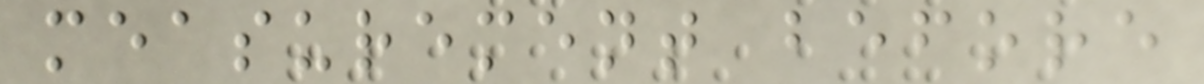measurement before
